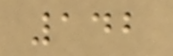142
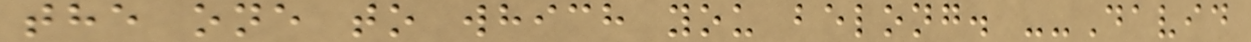the one to which you belong. --David
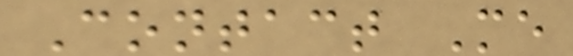Contact Me
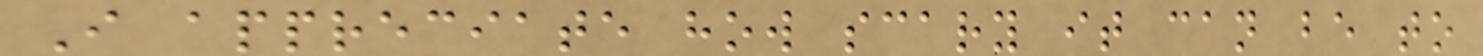I appreciate how scary it can be to
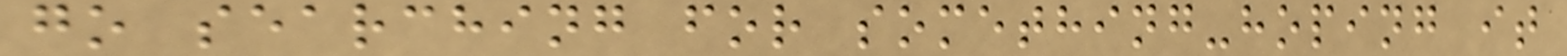go searching for something-hoping it
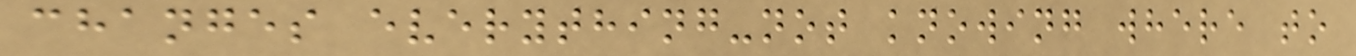changes everything-not knowing where to
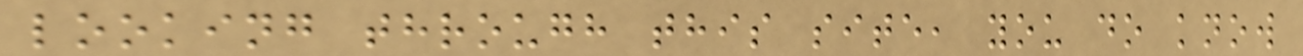looking through this site, you do know
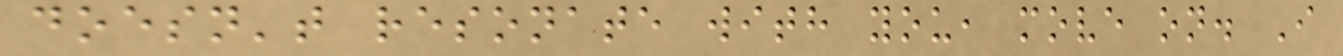doesn't resonate with you, move on. I
